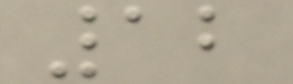12
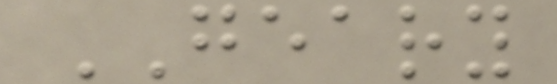GEARY
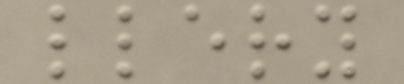llery
